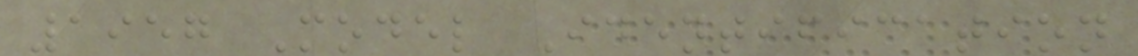1957 Model Identification
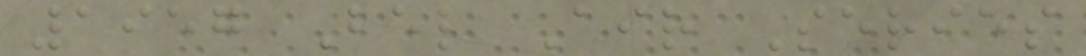1957 Bel Air Series
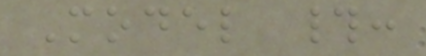Model #:
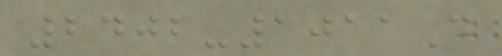2402-1011D
